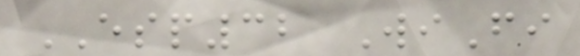ESP32 WiFi
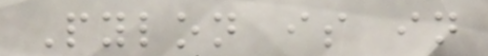Pylon is in
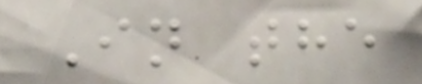In the
